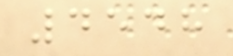4548
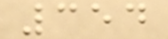354
